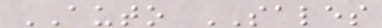AUTO SALES
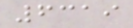6319
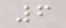6
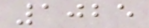1025
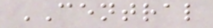CENTRAL
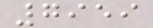7959
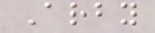Arby
